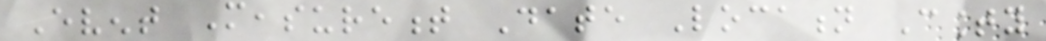Event Measurement Date Location County
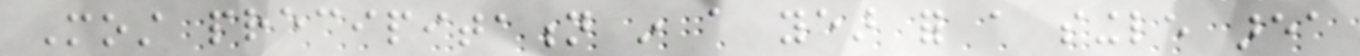Most precipitation in a year for a single area
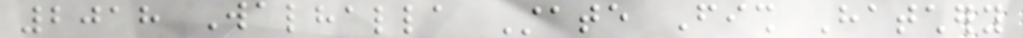2018 Walhalla State Fish Hatchery
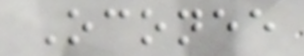Oconee
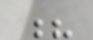?
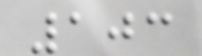103
